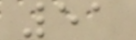51
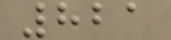821
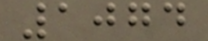1074
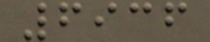6936
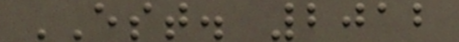EST. 2012
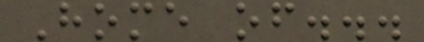Home of...
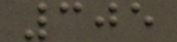305
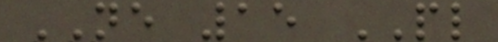NE 15 PL
